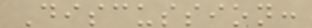Discussion:
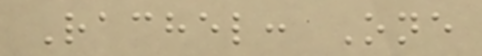Rachel: One
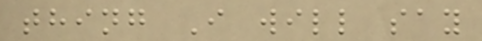thing I will say
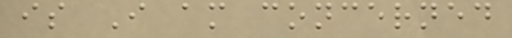is I am concerned
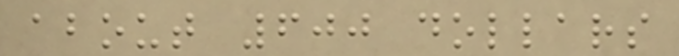about 600 dollars
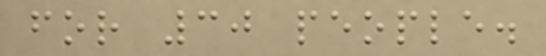for 30 people.
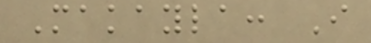Makayla: I
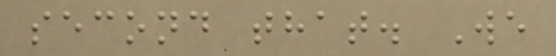second that. We
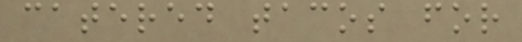catered tacos for
